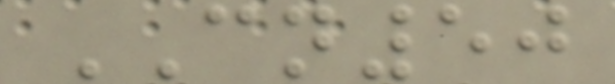CN50
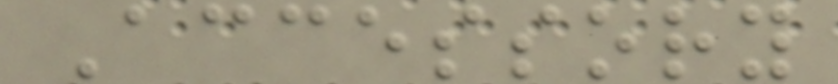Accessory
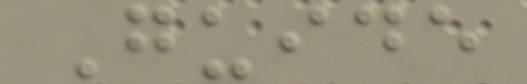Guide
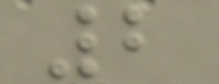2
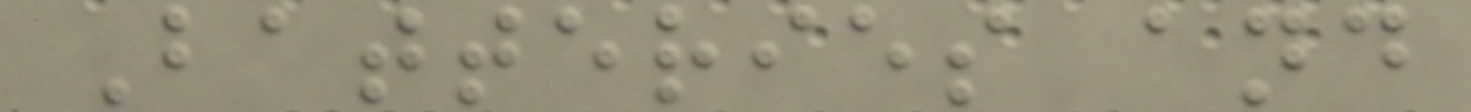Batteries and
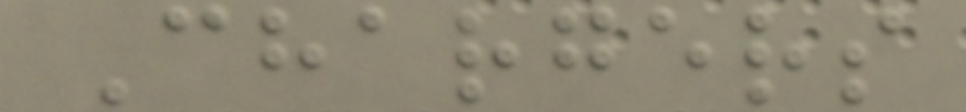Chargers
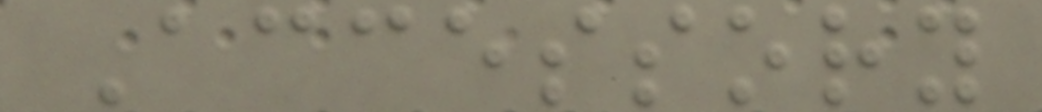Accessory
